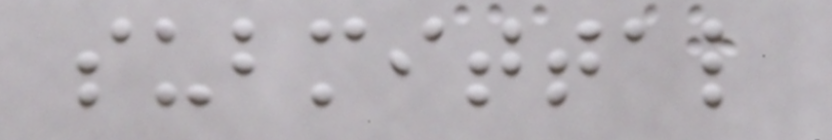submittal
